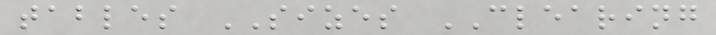tables SIZES CLEARING
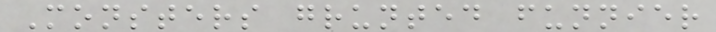Monsters grunted funnier
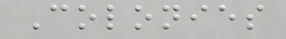Colonies
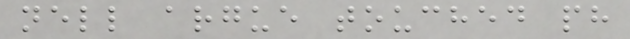nell argue touched ph
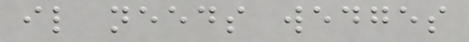il needs wedges
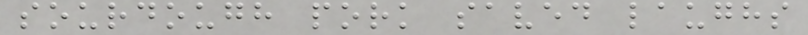sourdough pork saved laughs
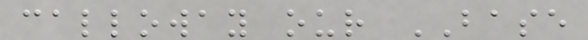calloway our BASE
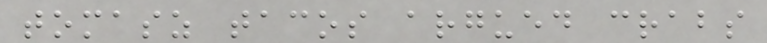tomasz tacos argued crabs
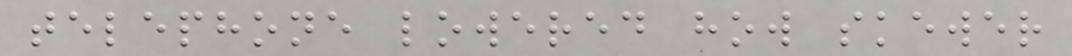telephone lowered how skewer
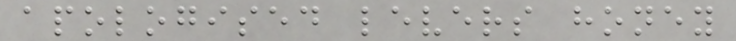apologised levers honey
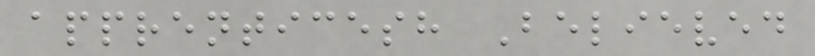apprenticesh Believed
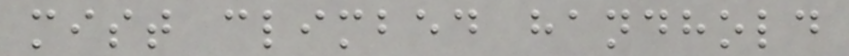mist climbed handhold
